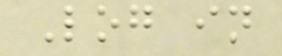Log in
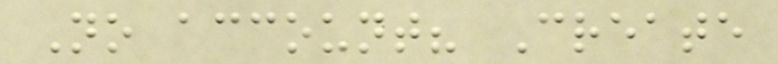No account? Create
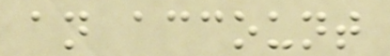an account
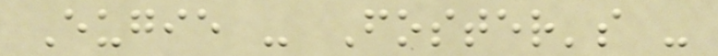Eugie - Foster's -
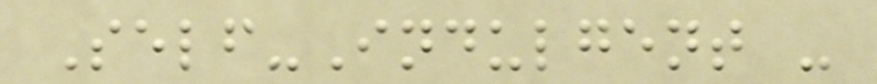Self-Indulgent -
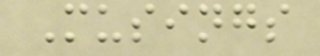Musings
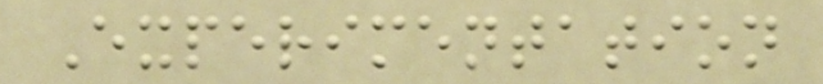Experimentation
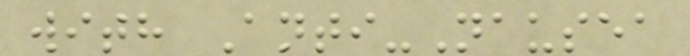with Anti-Nausea
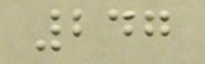247
